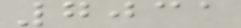7031
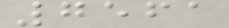7561
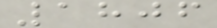1806
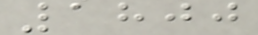1800
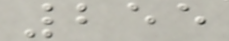255
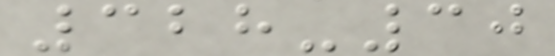328-30
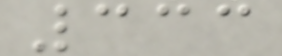333
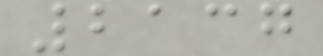2137
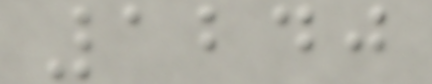1240
